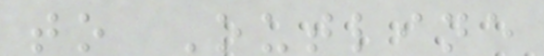to Outline
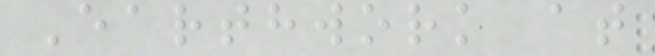Earthwork at
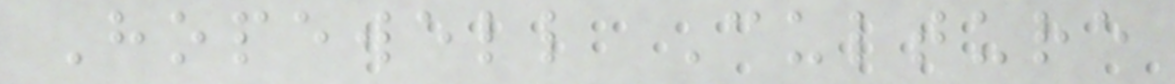Hopewell Culture
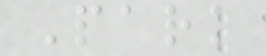Park
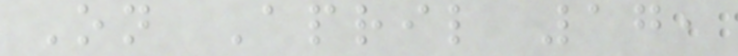On April 17,
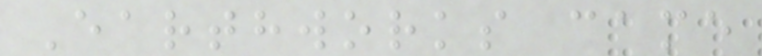Earthworks came
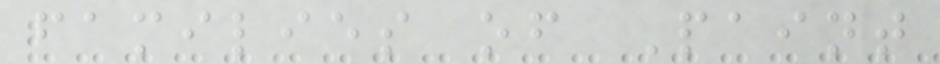families of Paint
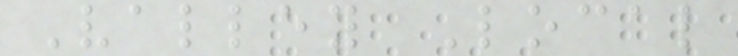Valley Local
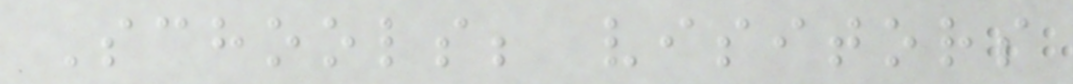Schools; visitors
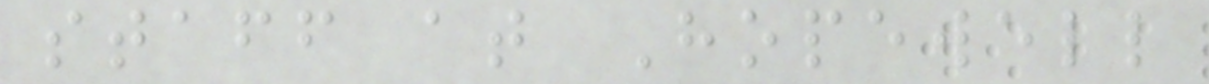staff at Hopewell
